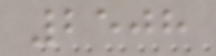2508
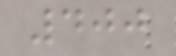400
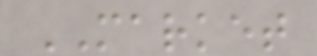MARKET
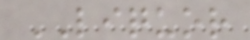LIQUOR
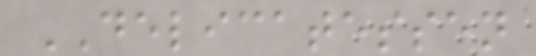DELICATESSEN
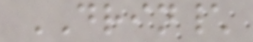DRIN\
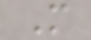M
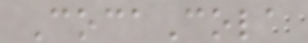CocaCola
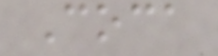Coca
